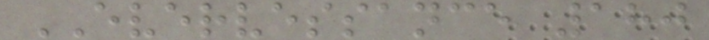EVERVESSANCE 180
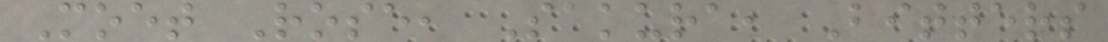Moet Rose, Sakura, Bitters
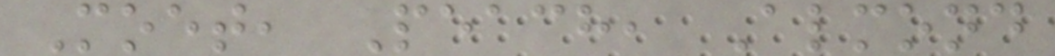Moet, Peach, Almond
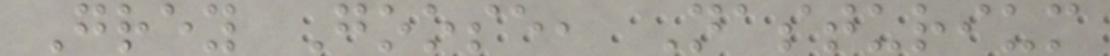Grey Goose, Nasturium
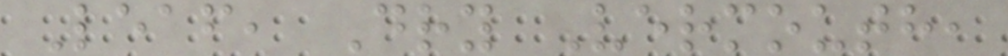Leaf, Dry Vermouth,
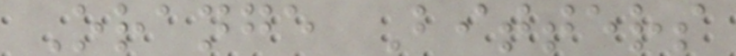Orange Bitters
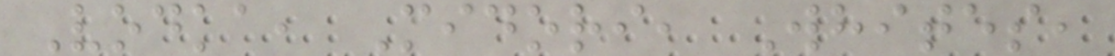Vodka, Midori, Whites,
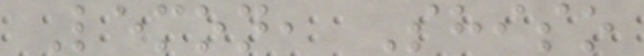Lemon, Shiso
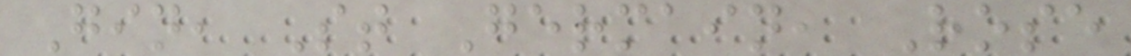Gin, St Germain, Rose
